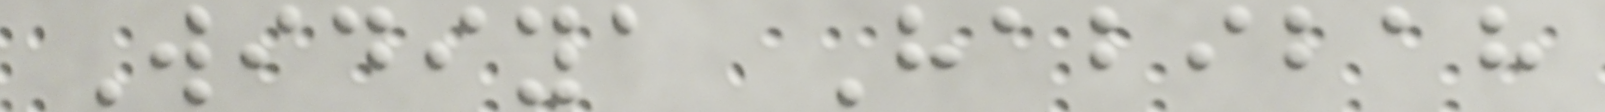Widiya Habibah
